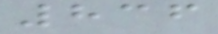836
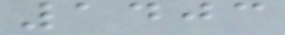1403
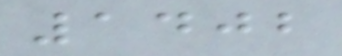1402
